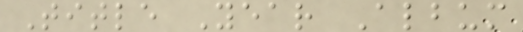Title Year Album
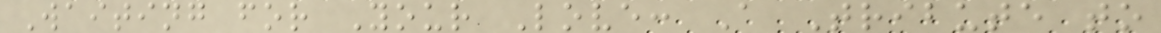Waiting for Your Love: A Tribute to
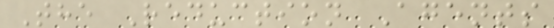The Reduction Agents
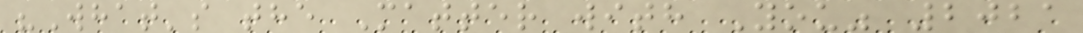"What's the Matter with You" 2021
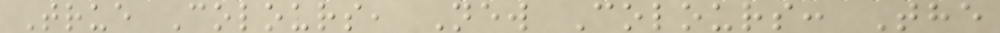True Colours, New Colours: The
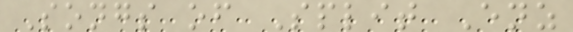Songs of Split Enz
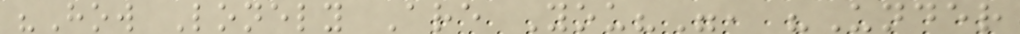"How Lonely Are You?", "Under
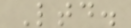Ltd.
